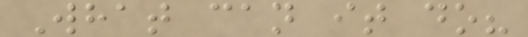What can it do?
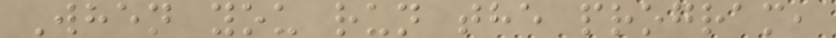When you run the program,
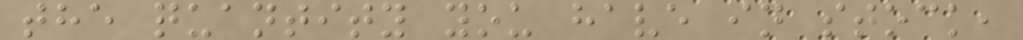the quantity you have in stock,
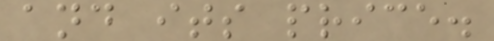and its price.
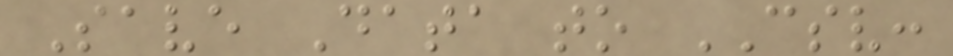Save Data to CSV:
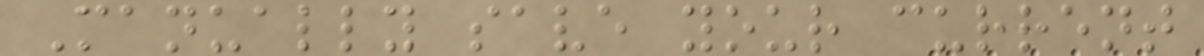Manually save your current
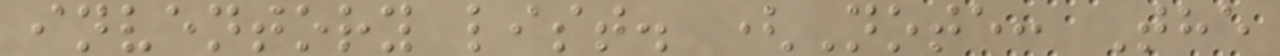inventory list. (Note: The
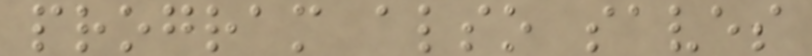program also saves
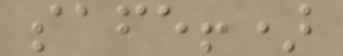safe!)
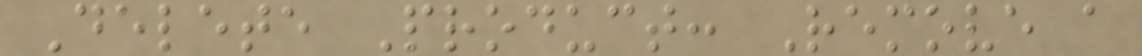Delete Product: Remove a
